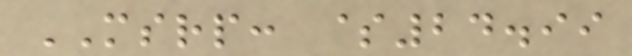MSRP: $24.99
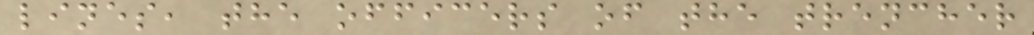lines, the officers of the trencher
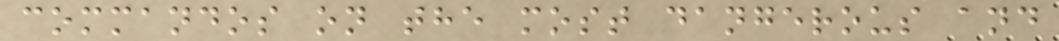commandos on the most dangerous and
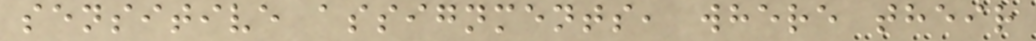sensitive assignments, where their
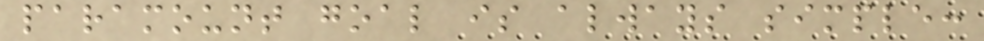paramount goal is always simple:
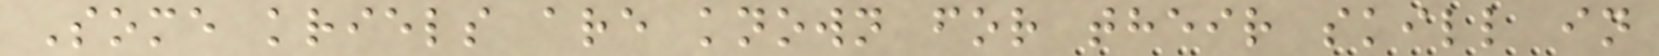Some kriels are known for their skill in
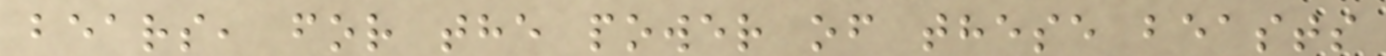bears, for the power of these beasts
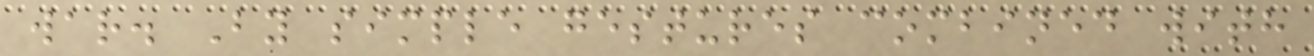war. By simple gestures combined with
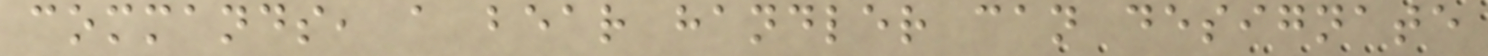commands, a bear handler can designate
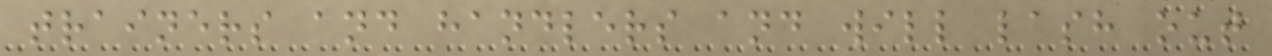trainers and handlers and will lash out
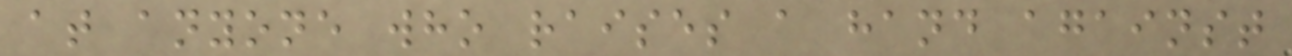at anyone who raises a hand against
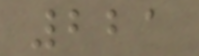221
